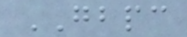GBPC
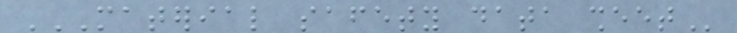MATERIAL SAFETY DATA SHEET
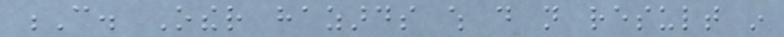C. Other hazards which do not result in
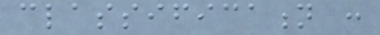classification :
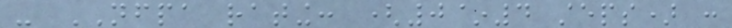- NFPA rating: (0~4 steps) :
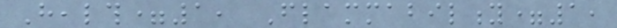Health=1, Flammability=1,
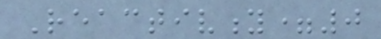Reactivity=0
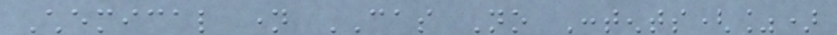Chemical name CAS No Contents(%)
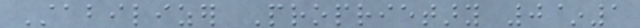Stabilizer Proprietary 0~1
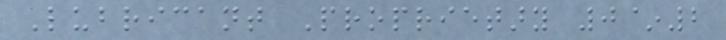Lubricant Proprietary 0~2
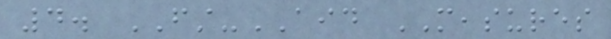4. FIRST-AID MEASURES
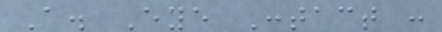A. Eye Contact :
